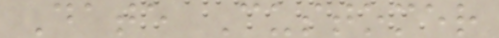Date Customer
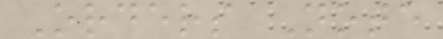Orders Note
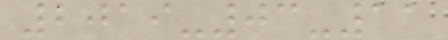2019-03-11
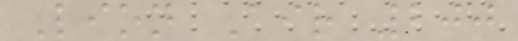Lion Air 200
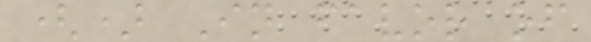() In favor of
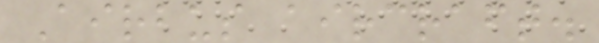Airbus aircraft.
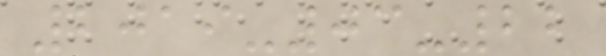2019-03-22
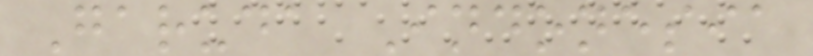Garuda Indonesia
